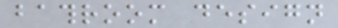bathroom design
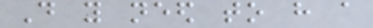Do you need to have a
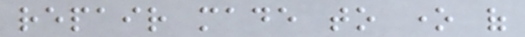repair made to one of
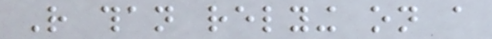Rather than relying on a
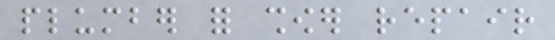plumber for shower repair
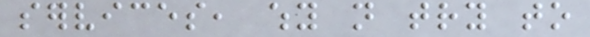services, why not try to
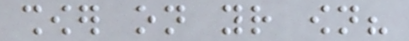shower on your own?
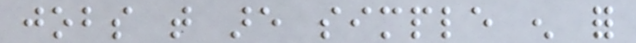jobs that are simple enough for
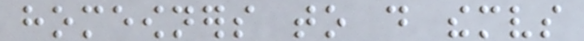homeowners to do themselves
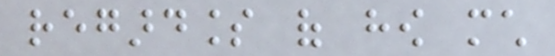regardless of how much
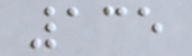135
